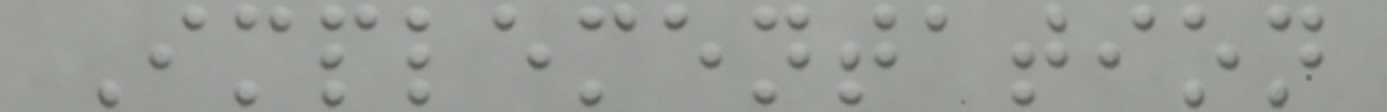Implementation
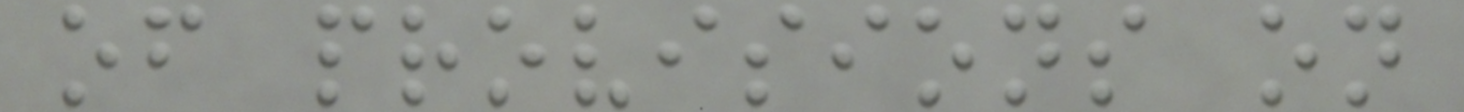of provisions on
